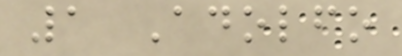1 Adolfo
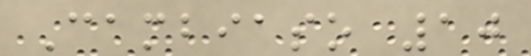Cambiaso 10
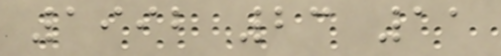1992 23 11
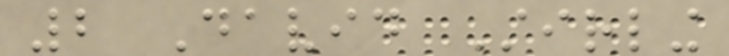2 David Stirling
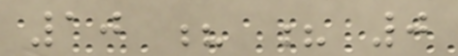10 ? ? 0
